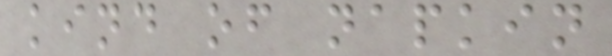kind of napkin
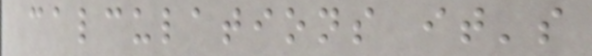calculations it's
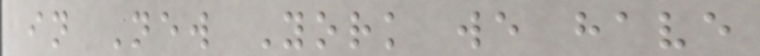in New York we have
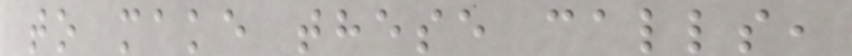to make these calls,
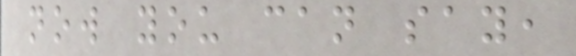now you can say,
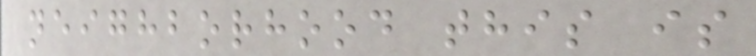neighborhood this is
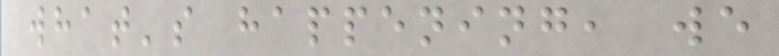what's happening, we
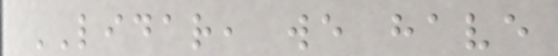LIDAR, we have
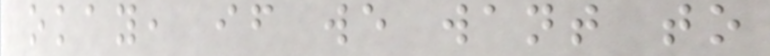okay, if we want to
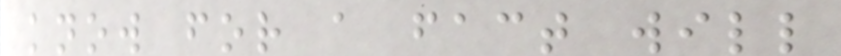know for a fact will
